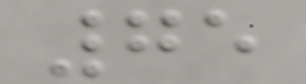75
